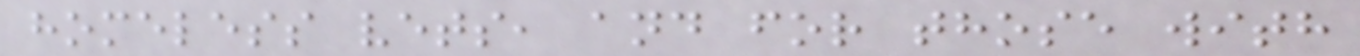homeless vets, and for those with
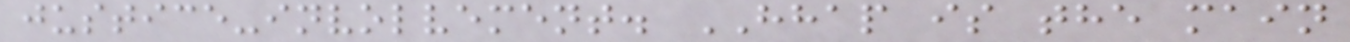justice-involvement. HHAP is the main
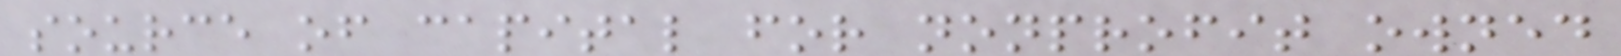source of capital for nonprofit owned
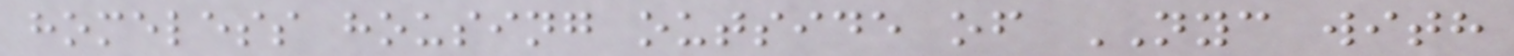homeless housing outside of NYC with
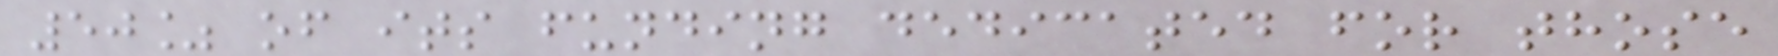50% of its funding dedicated for those
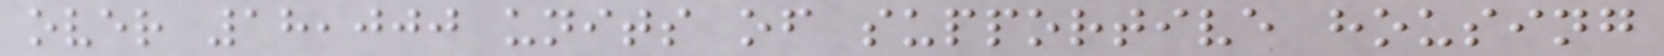over 18,000 units of supportive housing
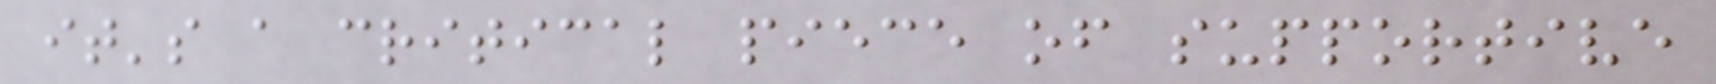it's a critical piece of supportive
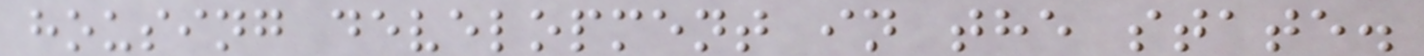housing development in the state.
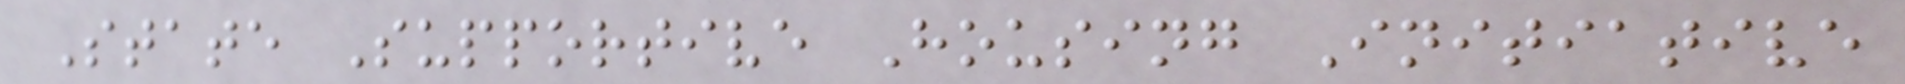State Supportive Housing Initiative
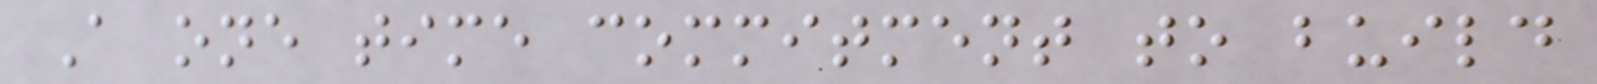A one time commitment to build
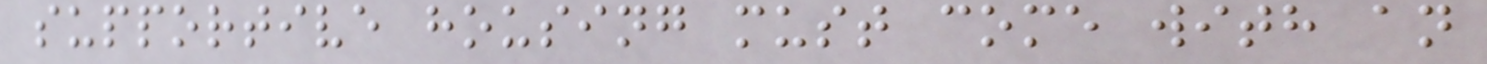supportive housing must come with an
